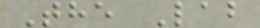The Lab
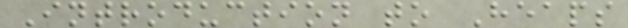Introduction to Heaps
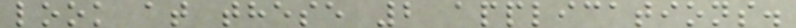look at these 2 applications.
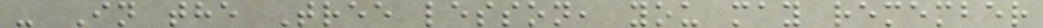- In the Tree lesson, you may remember
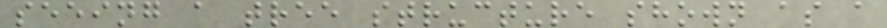seeing a tree structure shown as a
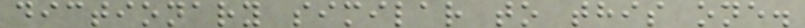dictionary similar to this one.
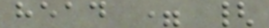head = {
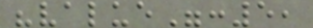"value":5,
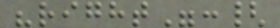"right":{
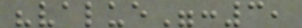"value":3,
